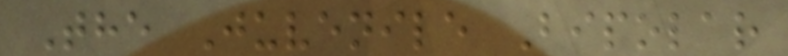The Juvenile Bipolar
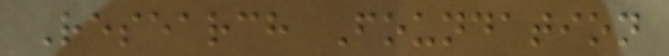Research Foundation
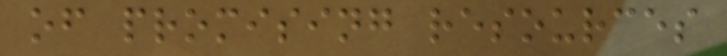of promising resources
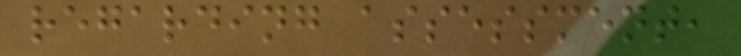regarding assessment,
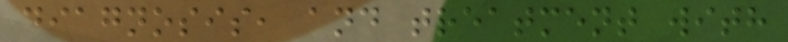diagnosis, and treatment with
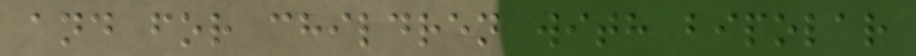and for children with bipolar
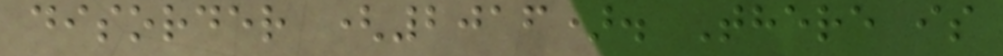disorder (2016). There is
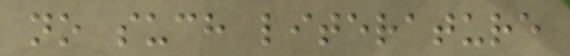no such literature
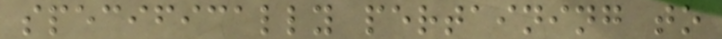specifically pertaining to
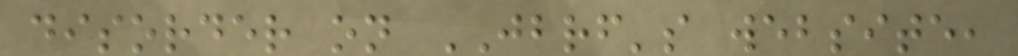disorder on JBRF's website,
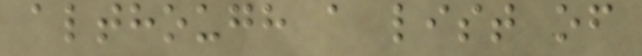although a list of
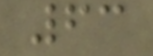63
